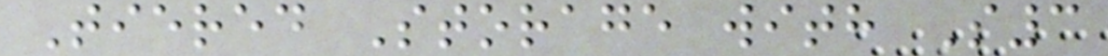Tiered Storage with S3
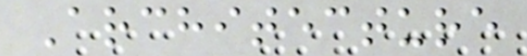Architecture
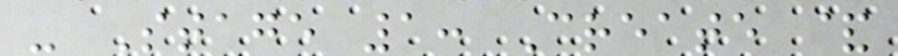- Stage 1: Create &
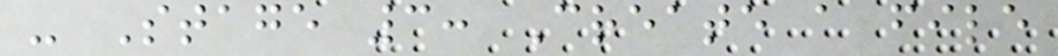- Stage 3: Create a file
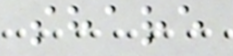share
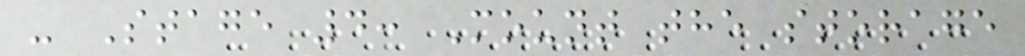- Stage 4: Mount the storage
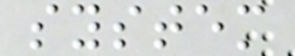system
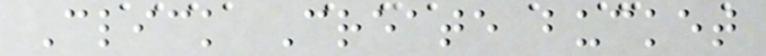Click Create bucket
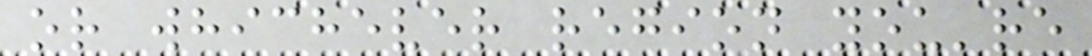or whichever region you're
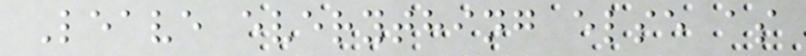Leave everything else as
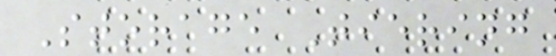Storage Tiering
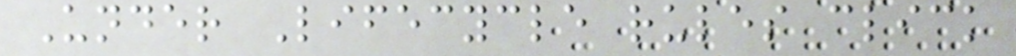Under Lifecycle rules click
